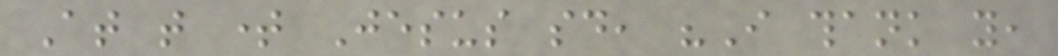At that time Jesus said, "I thank you,
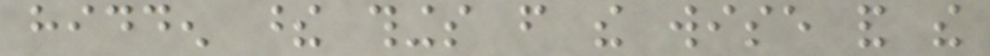hidden these things from the wise and the
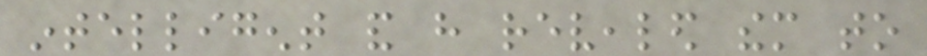intelligent and have revealed them to
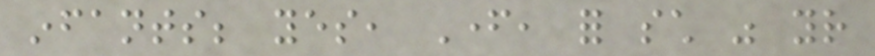infants; yes, Father, for such was your
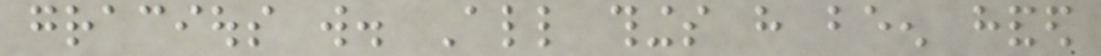gracious will. All things have been handed
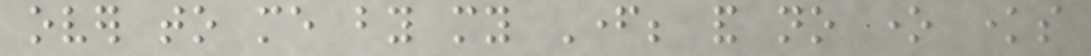over to me by my Father; and no one knows
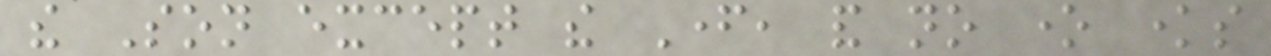the Son except the Father, and no one knows
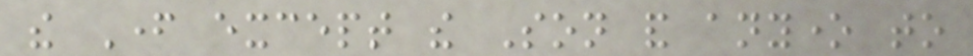the Father except the Son and anyone to
